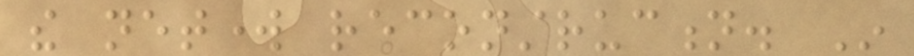the network reconstruction. In
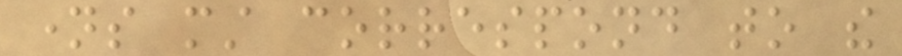names must correspond to the
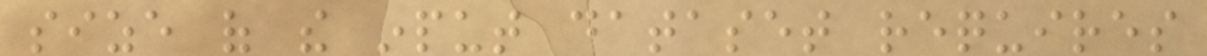size of the input dataset requires
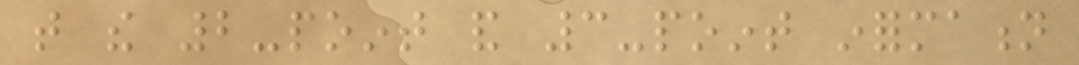that the 2-point and 3-point information
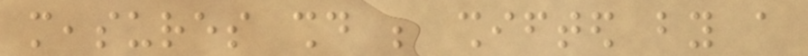measures should be shifted by a
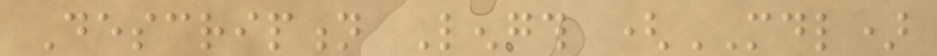Description Length (MDL)
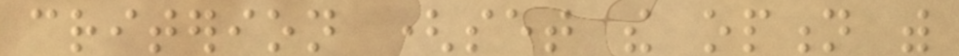criterion (set the option with
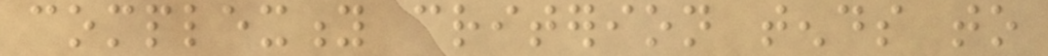complexity criterion tends to
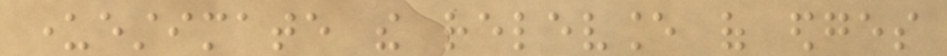underestimate the relevance of edges
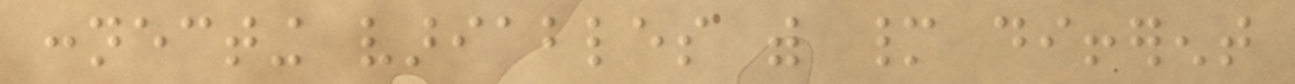connecting variables with many different
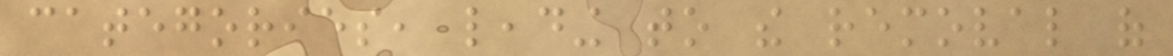categories, leading to the removal of
